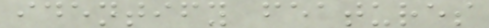identify features
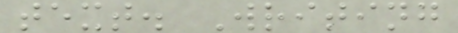text. Writing
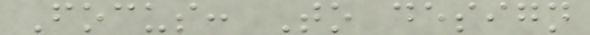Focus: To design
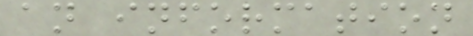an information
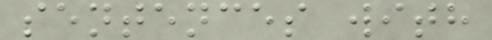sentences with
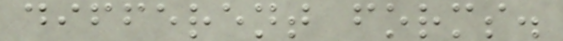different forms.
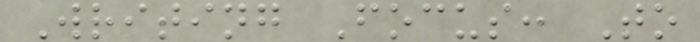Writing Focus: To
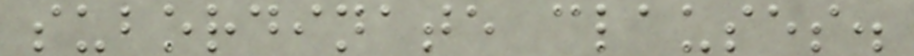subordinate clauses.
